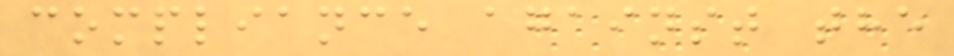compliance against the
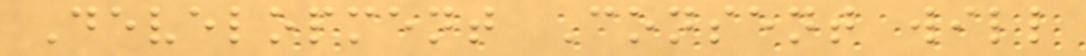Development Consent will
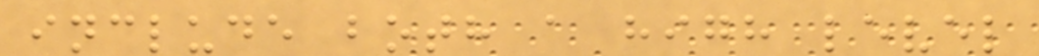include both a high level
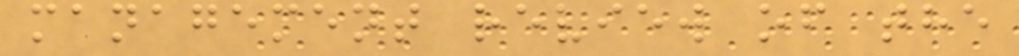management review of the
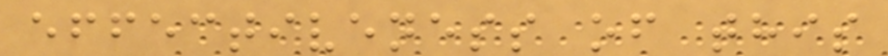effectiveness of this
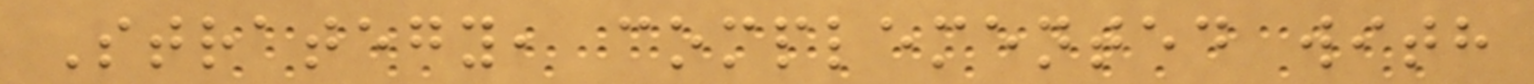Strategy, complemented with
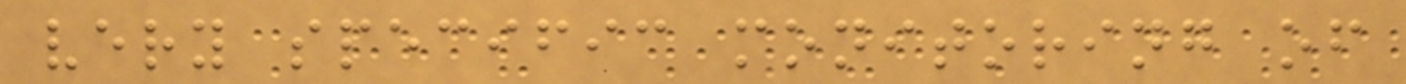very specific monitoring of
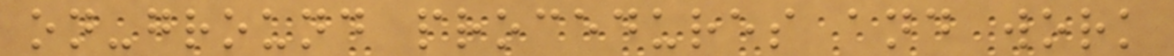on-ground procedures and work
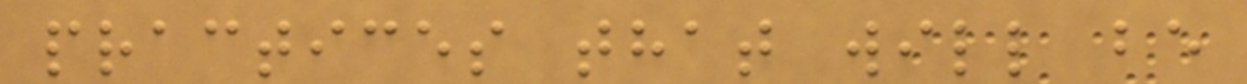practices that will be
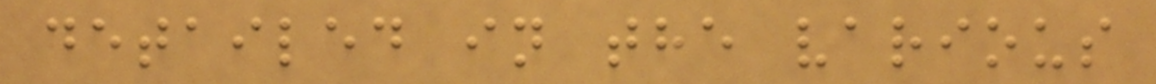detailed in the various
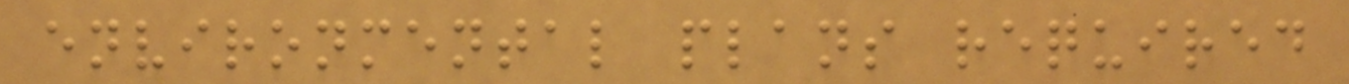environmental plans required
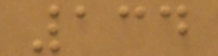134
